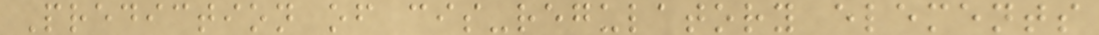Prediction of cis-regulatory elements
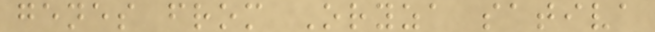genes from Oryza sativa
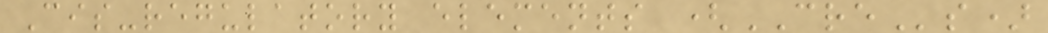Cis-regulatory elements (CREs)
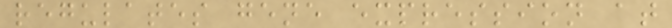regulates gene expression at
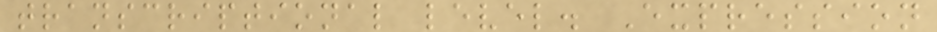transcriptional level. Expression
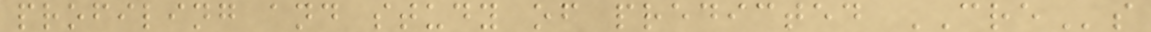profiling and study of predicted CREs
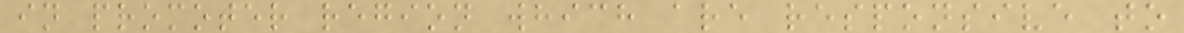in promoter region which are responsive to
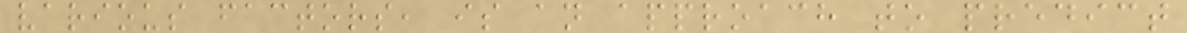various factors, is an approach to predict
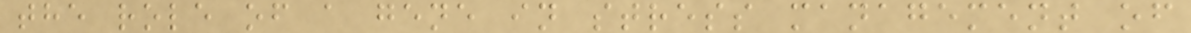the role of a gene in stress management of
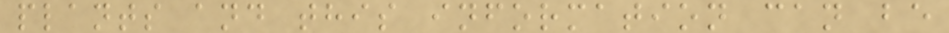plants and this information can be
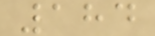184
